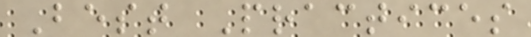Best Practices
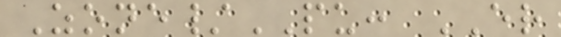Zone/PU: ER
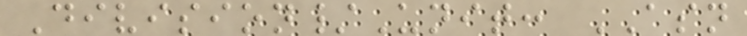Division/Unit: ASN
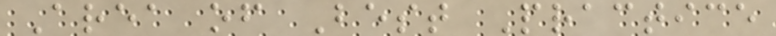Area of Best Practice
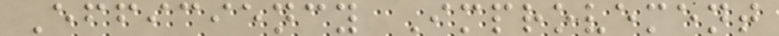Efficiency Improvement
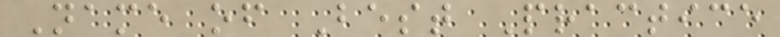Name of Best Practice
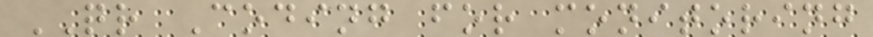QR Coding for monitoring
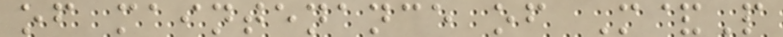of maintenance of M&P
